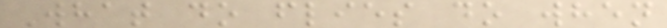What do flies do when
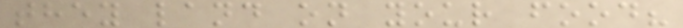they land on your food?
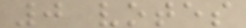0 votes
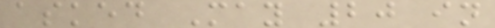asked May 20 in
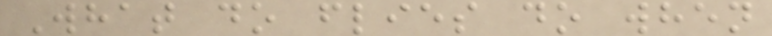What do flies do when
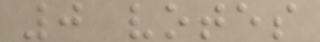0 votes
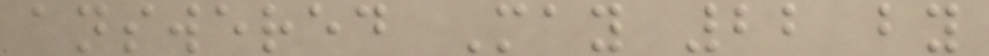answered May 22 by
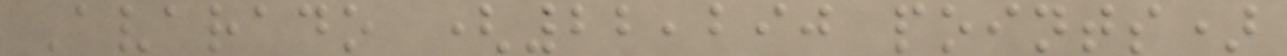Avarado (22,290 points)
